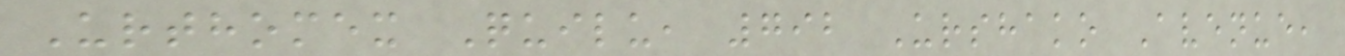Urthomex Quilu, 792 Urshako Avenue,
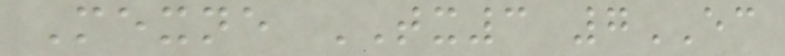Mexne TX3 7EC
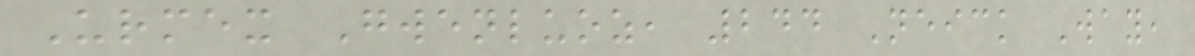Urmex Gwenluoz, 244 Neick Way,
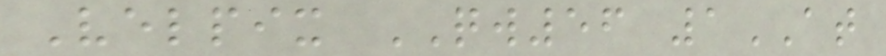Velpix QW56 1AT
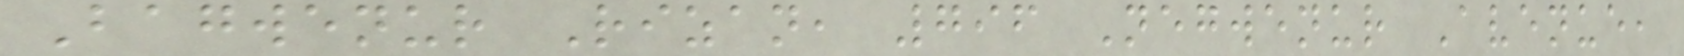Bagwenur Rizan, 796 Negwenur Avenue,
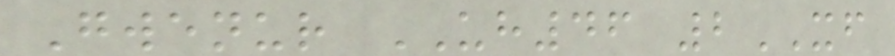Gwenur UH46 2XF
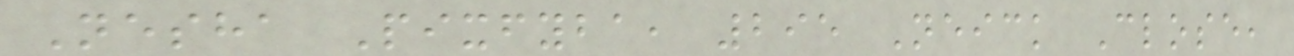Nesha Pixfyba, 295 Neick Close,
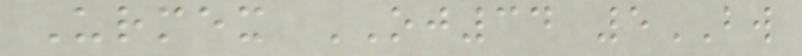Urmex OJ34 5BW
